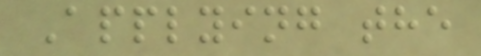Applying the
